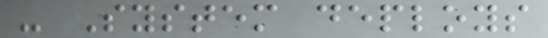- System deploys
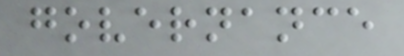governance
